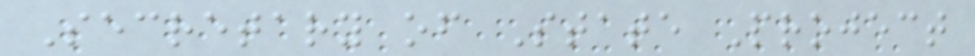Secretary of State Project
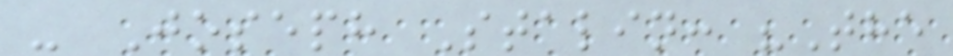- Joseph Stalin: "The
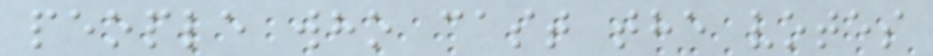people who cast the votes
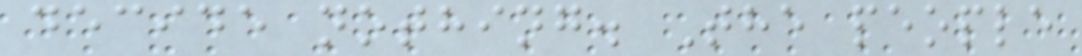decide nothing. The people
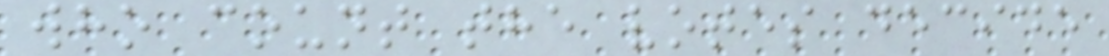who count the votes decide
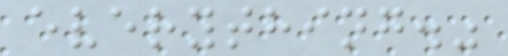everything."
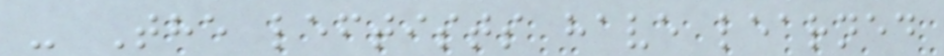- The leftists have learned
